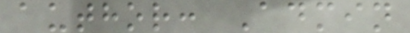author: Admin
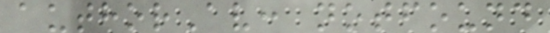authorAv: notfound
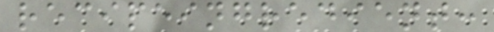recipeingredient:
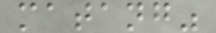matang"
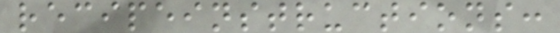recipeinstructions:
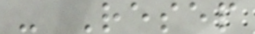- Resep
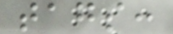tags:
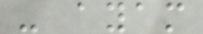- ayam
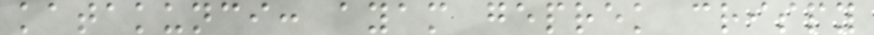katakunci: ayam geprek crispy
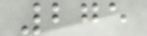275
